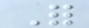For
